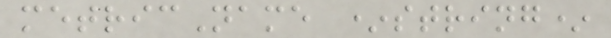metricName *string*
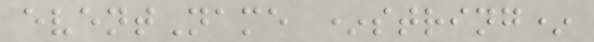eventName *string*
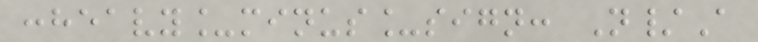:heavy_minus_sign: N/A
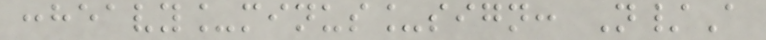:heavy_minus_sign: N/A
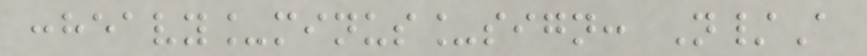:heavy_minus_sign: N/A
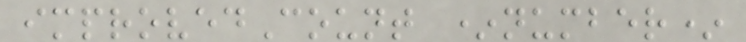improvedCount *number*
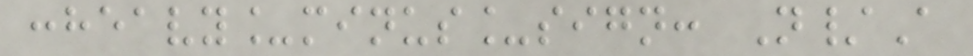:heavy_minus_sign: N/A
